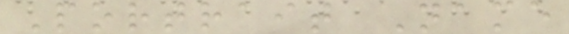Portrait Name
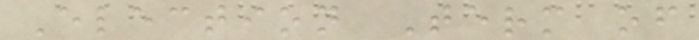Election Term of
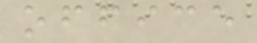office
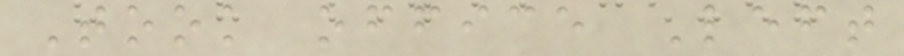Took office Left
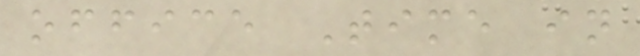office Time in
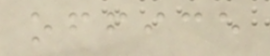office
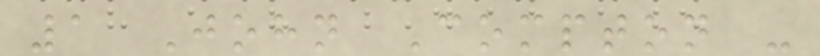1 John Compton -
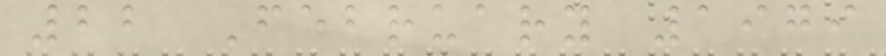22 February 1979
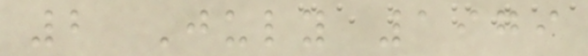2 July 1979
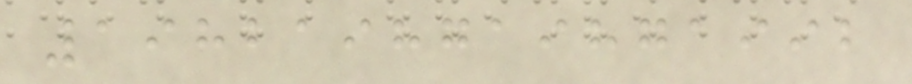1982198719871992
